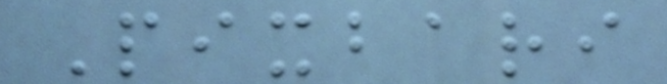Pixbari
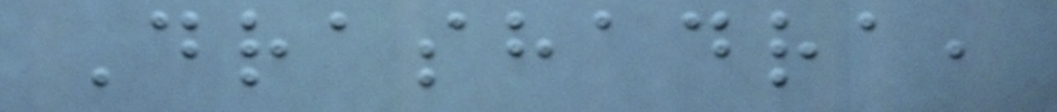Drashadra,
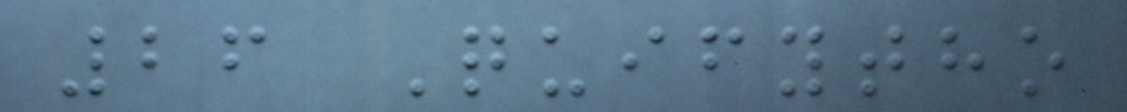26 Quifytho
